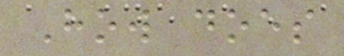How does
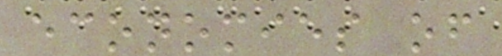economies of
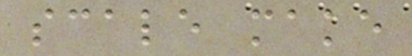scale make
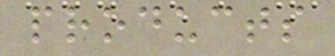products
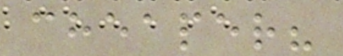cheaper?
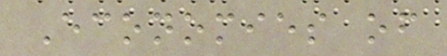Economies of
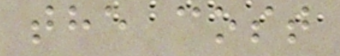the cost
